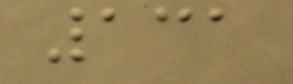131
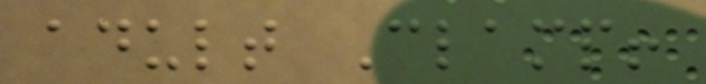adult Clamp!
